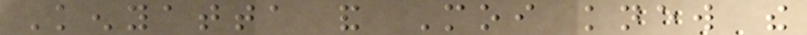Kenyatta and Moi knew the
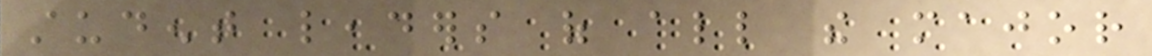student leaders of all the major
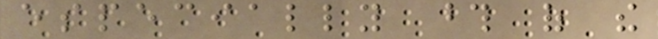especially those of the
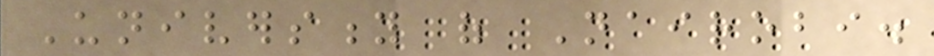University of Nairobi.
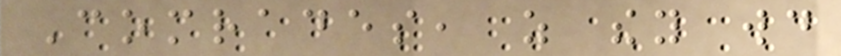Comrades, as they would
